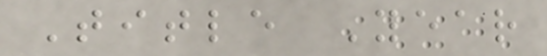Title Year
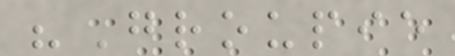"Groupie
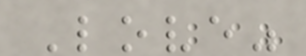Love"
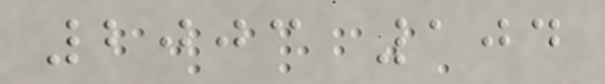2003 104
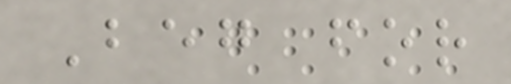Beg for
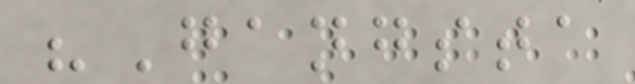"Gangsta
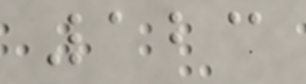123
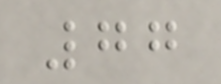77
